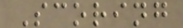Scoring
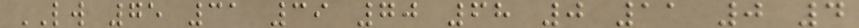LW 75 31 39 70 68 0 11 0 4
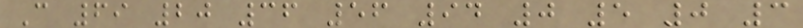C 69 20 36 56 94 0 5 0 3
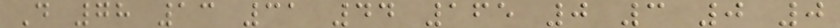D 78 13 31 44 165 0 3 0 0
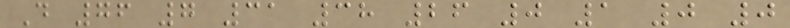D 76 7 31 38 26 0 1 0 0
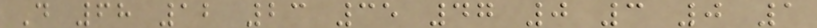D 68 12 23 35 47 0 3 0 1
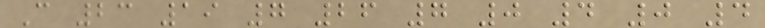C 23 19 7 26 7 0 4 0 4
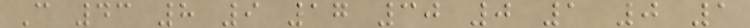C 43 8 9 17 30 0 1 0 1
